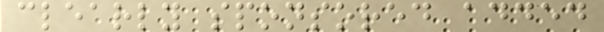clearly sponsored added
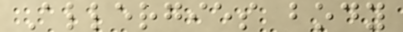Allergies body
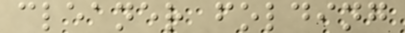cleaner folding
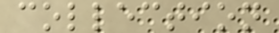collection
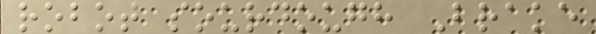robot sourdough Brake
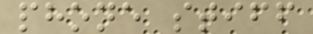phone stiff
